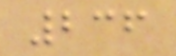236
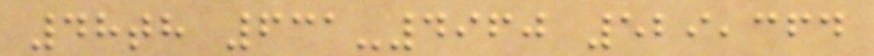48th 631-4960 529,364
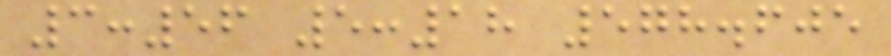3:56 5:18 578.605
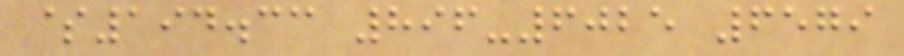$194.33 896-6025 6579
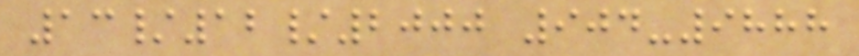13/12/2000 904-9888
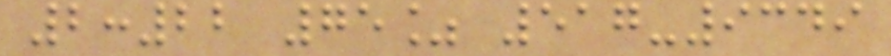2:22 75% 517-9349
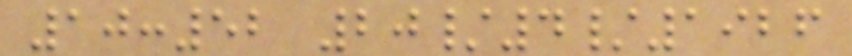10:52 20/4/1926
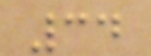34
